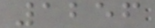1256
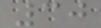30
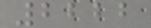2222
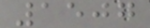1507
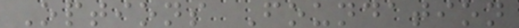Options Foundation
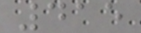415
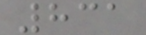831
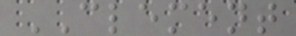CLEMENT
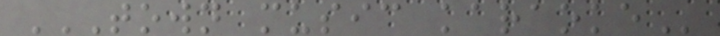TOWN MUSIC KARAOKE
